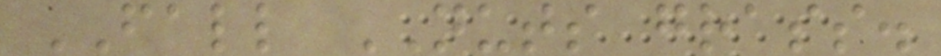FALL NUTS grass.
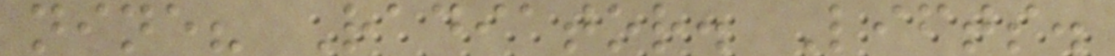nine? Radiator. Lifts.
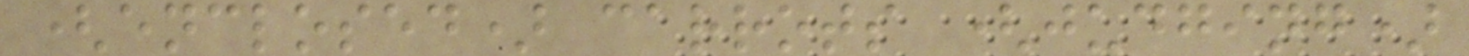(enclosed) carrots (judging)
